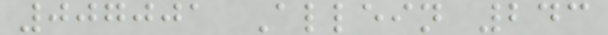007001 Allein 243
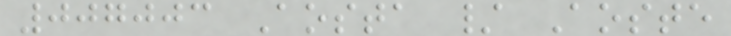007003 Aosta / Aoste
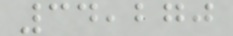34,270
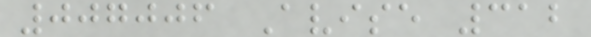007006 Avise 312
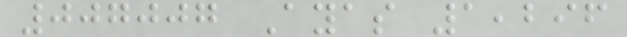007007 Ayas 1,296
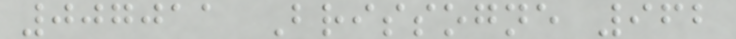007011 Brissogne 962
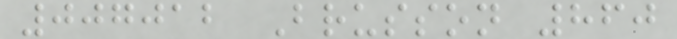007012 Brusson 860
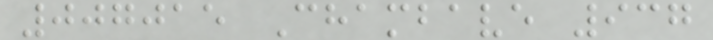007015 Chambave 937
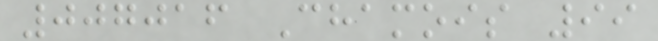007016 Chamois 99
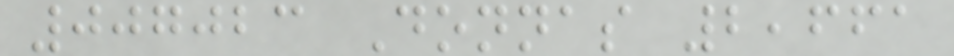007023 Donnas 2,661
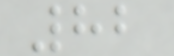82
